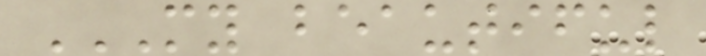MY BEAUTIFUL
